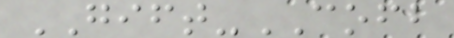GIFT-COFB
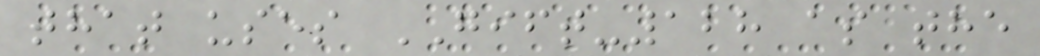that uses GIFT-128 as the
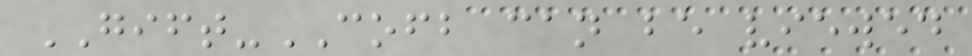GIFT-COFB can be viewed
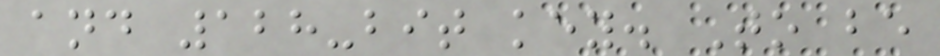and 128-bit key. To be
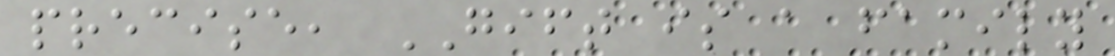precise, GIFT is a family
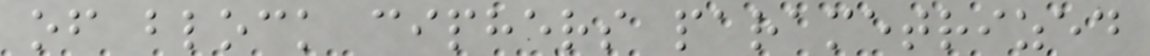of block ciphers parametrized
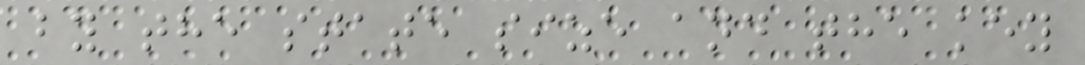by the state size and the key
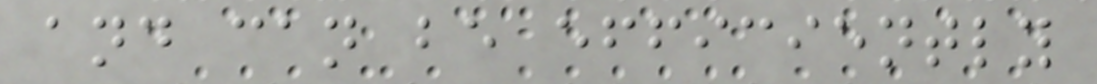and can be efficiently
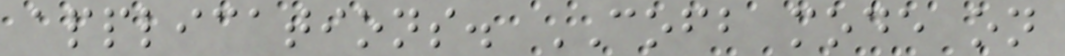applications. COFB mode on
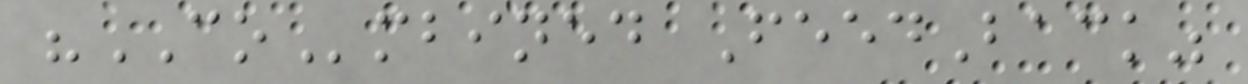"COmbined FeedBack"
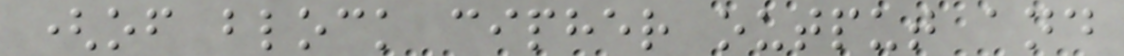(of block cipher output and
